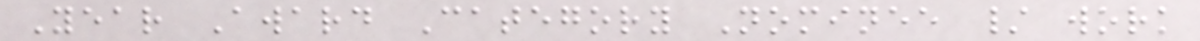Year Award Category Nominee / work
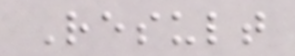Result
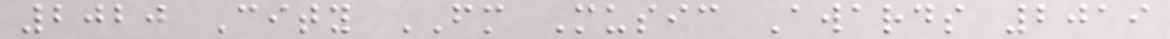2020 City FM Music Awards 2019
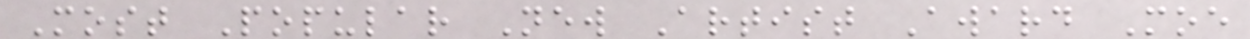Most Popular New Artist Award Moe
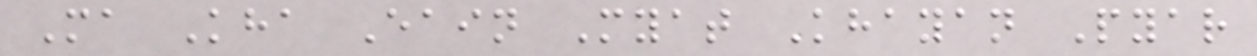Ma Kha Eain Myat Khayan Pyar
